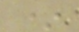*
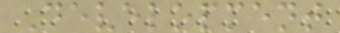Development
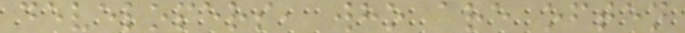developers, who are often
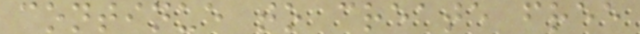continue to create free
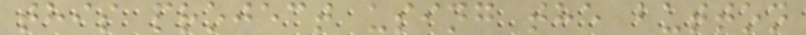this project using the button
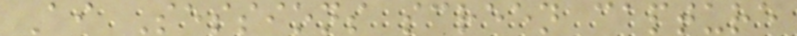Ai Sessions screen capture
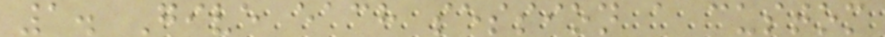1. Give each session a custom
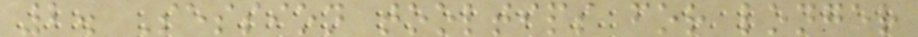2. Session tooltips for longer
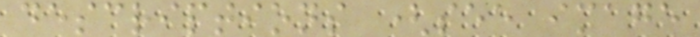descriptions (see image
